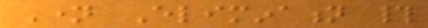Name Elimination #
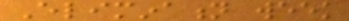Elimination week
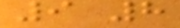9 8
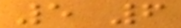5 6
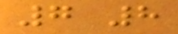7 8
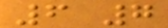6 7
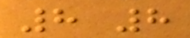8 8
